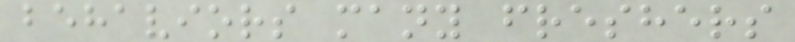behaviors many freshers
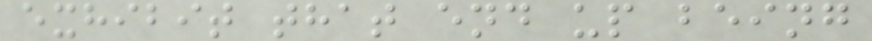exhibit that end up being
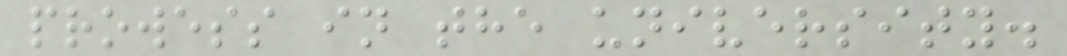prowess in the university.
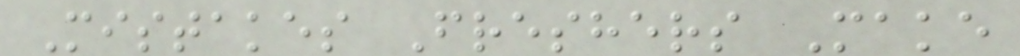Mistakes Freshers Make
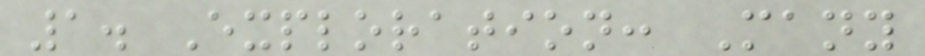1. Exploration: Many
